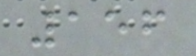156
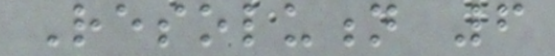Resolution 6
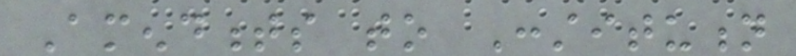Amendments to Constitution
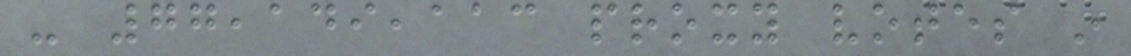- 77,149,113 proxy votes in
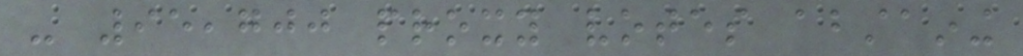- 95,700 proxy votes abstaining
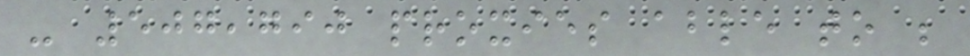- 507,790 proxies able to be
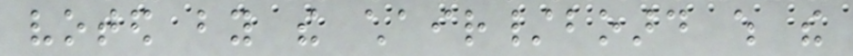voted by the chair/board which the
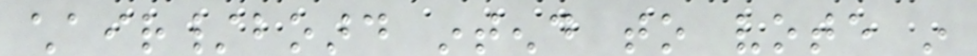chair/board intend to vote in
